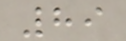89
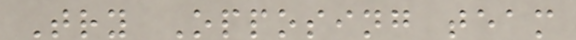Try Opposing team
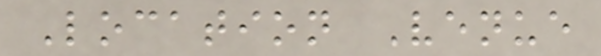Location Venue
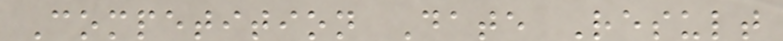Competition Date Result
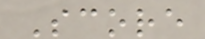Score
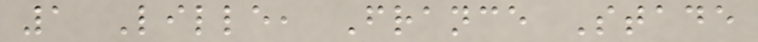1 Lille, France Stade
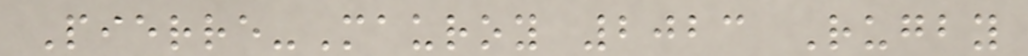Pierre-Mauroy 2023 Rugby
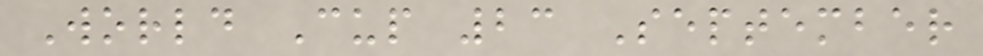World Cup 23 September
